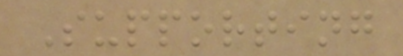Supporting
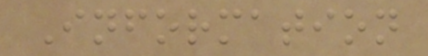Information
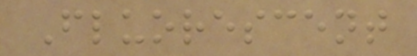Fluorescent
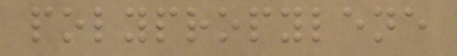polypropylene
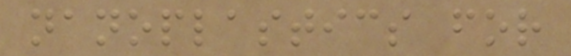nanoplastics for
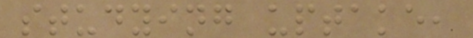studying uptake,
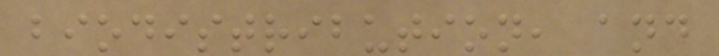biodistribution, and
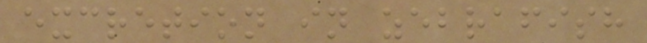excretion in zebrafish
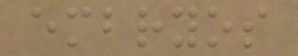embryos
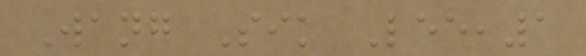Wang Sik Lee,1
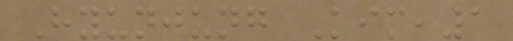Hyunjung Kim,1
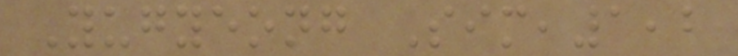Yugyeong Sim,1,2
